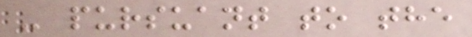- pursuant to the
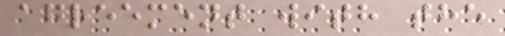agreement with the
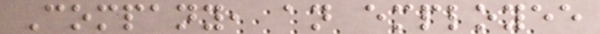Company, an employee
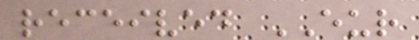received EUR
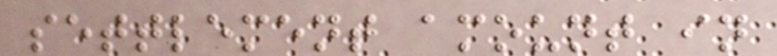settlement amount in
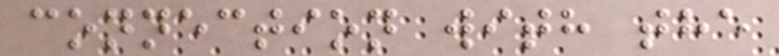connection with the
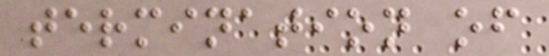termination of
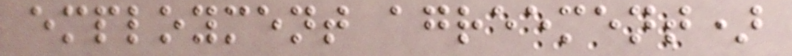employment agreement)
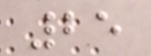25
